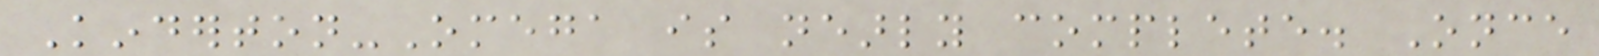Kinderton-Omega is nearly complete. Once
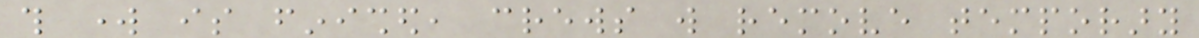this work is finished, crews will remove temporary
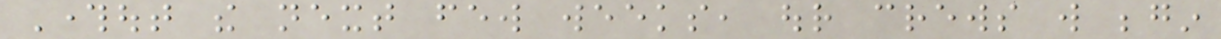Throughout the next few weeks, our crews will begin
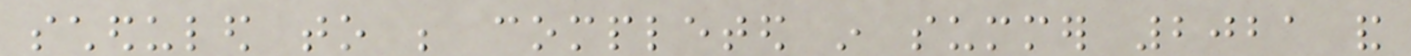scheduled to be completed in summer 2021 and
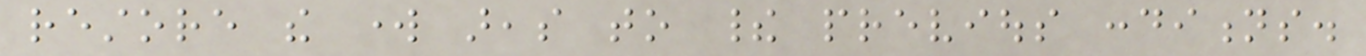restore the work areas to their previous conditions.
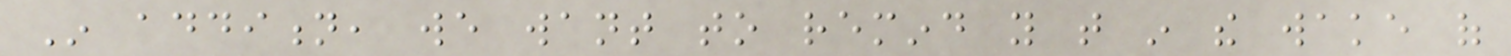In addition, we want to remind you that in the wake of
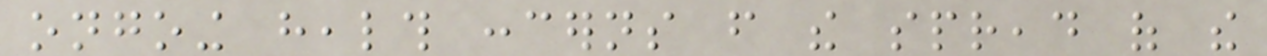ongoing health concerns from the spread of the
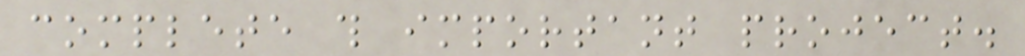complete this important project.
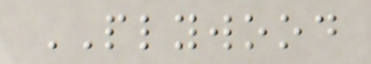PLYWOOD
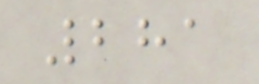281
